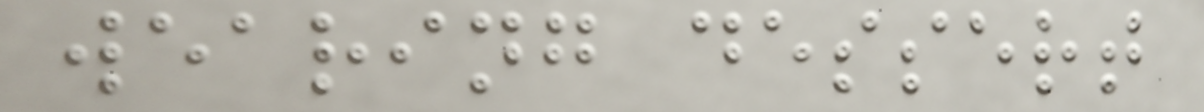wearing dessert
